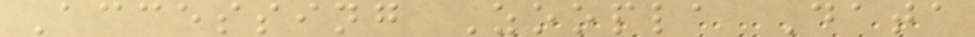Accessing Zoopla Data
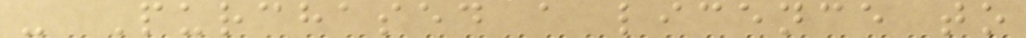- Purchased a licence to
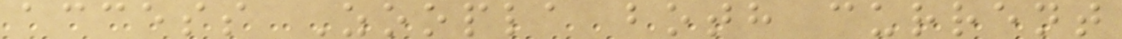access Zoopla both current
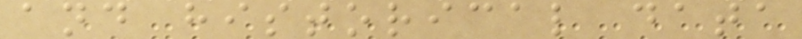and historical data
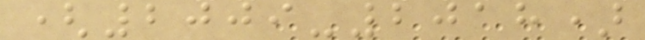(2009-2018)
